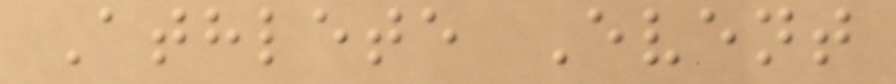Athlete Event
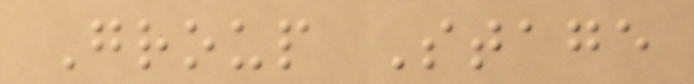Group Stage
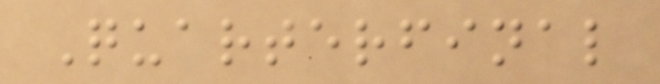Quarterfinal
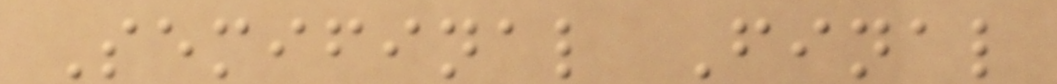Semifinal Final
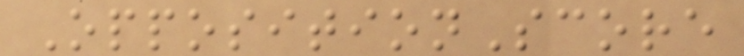OppositionScore
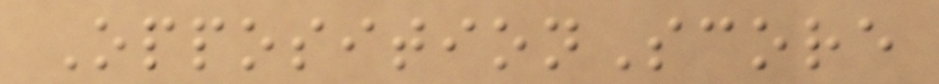OppositionScore
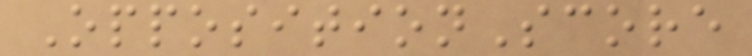OppositionScore
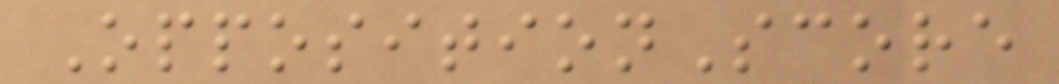OppositionScore
